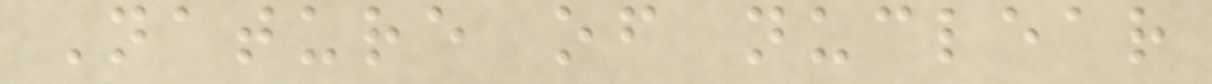Nature of nuclear
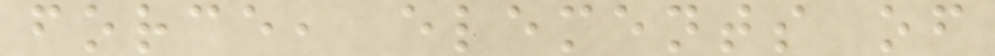force, elements of
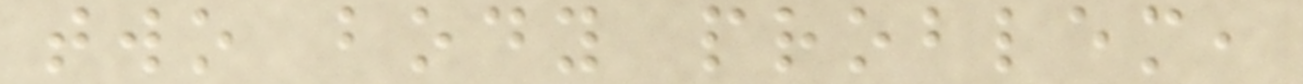two body problem,
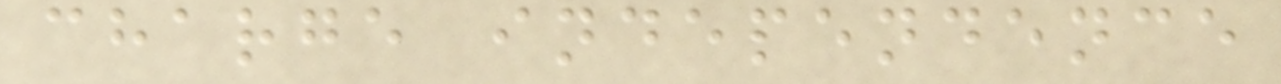charge independence
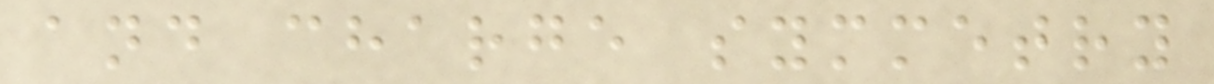and charge symmetry
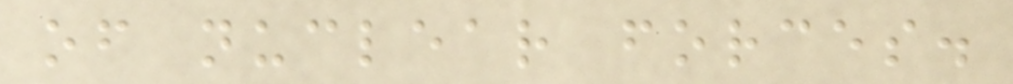of nuclear forces.
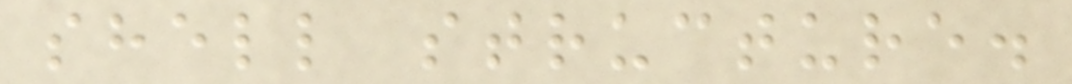shell structure.
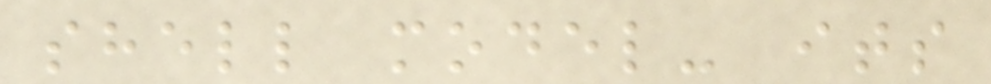shell model- its
